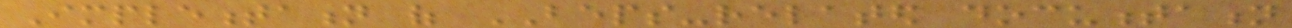Implementation of BEPS-related documentation
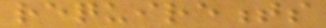requirements
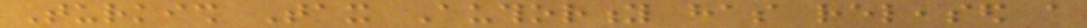Turkish Tax Authority has released a
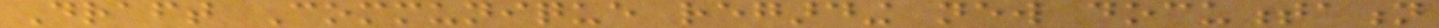Draft Communique regarding new documentation
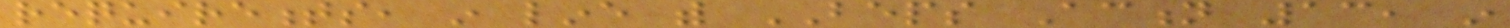requirements, in line with BEPS Action 13, in
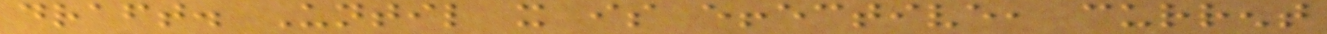draft. Until it is effective, current
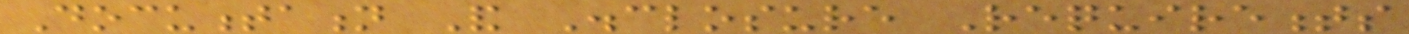Documentation And Disclosure Requirements
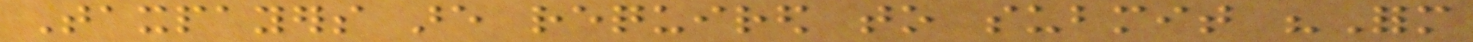Taxpayers are required to submit "Form
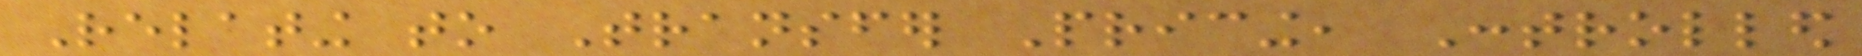Relating to Transfer Pricing, Controlled
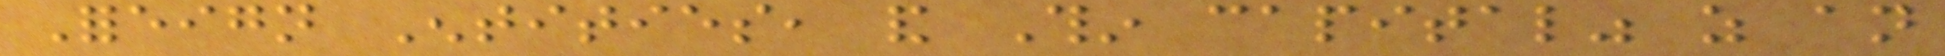Foreign Entities, and Thin capital" as an
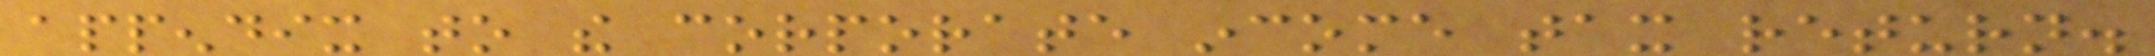appendix to the corporate income tax return.
